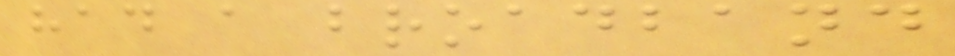had a broadband
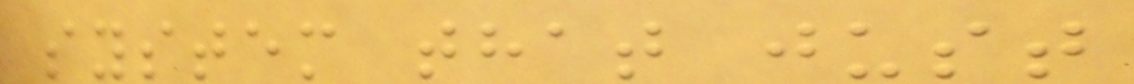system that just
